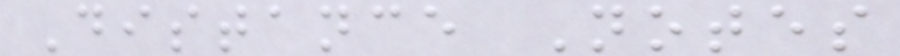Distance Notes
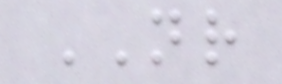NR
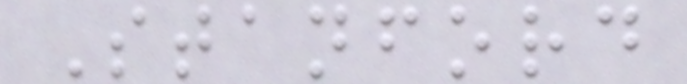Stanford
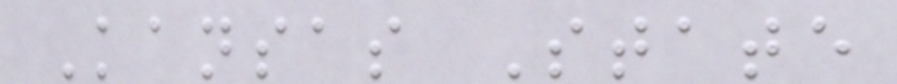Kansas State
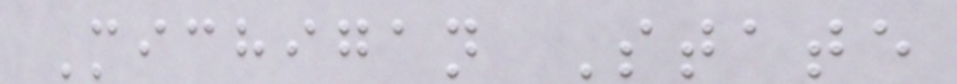Michigan State
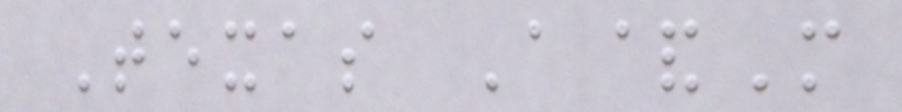Texas A&M
